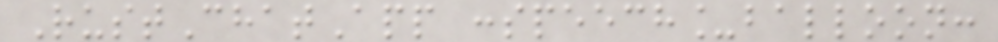RustChatApp :speech_balloon:
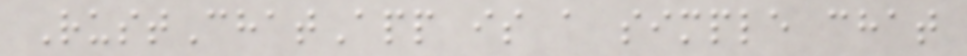RustChatApp is a simple chat
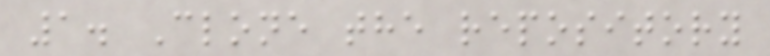1. Clone the repository
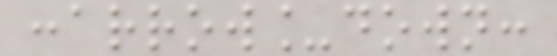:arrow_down:
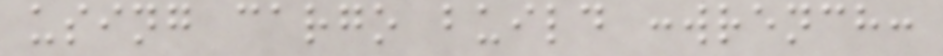using cargo build :wrench:
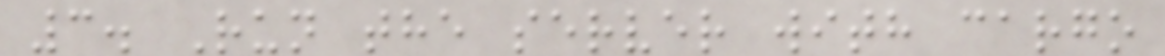3. Run the server with cargo
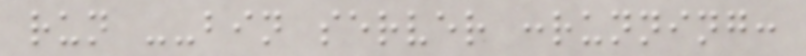run --bin server :running:
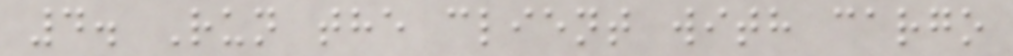4. Run the client with cargo
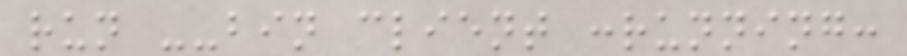run --bin client :running:
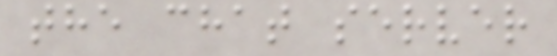the chat server
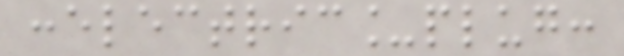:electric_plug:
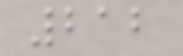212
